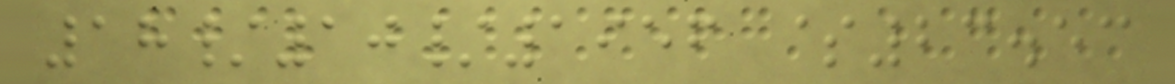18/10/1956 $23.53
